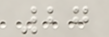27
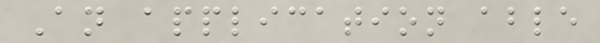An application able
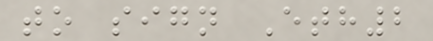to sign Eth2
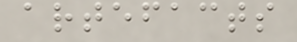artefacts
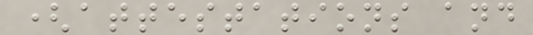(attestations and
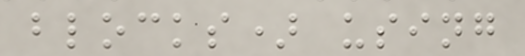blocks) using
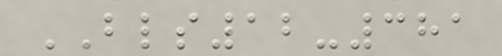BLS12-381
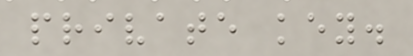private key.
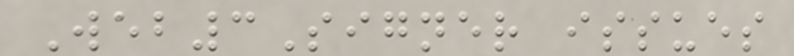Web3Signer issues
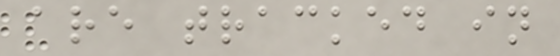are tracked in
